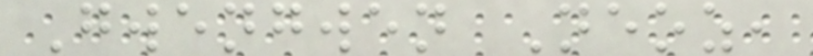Gwengwen Neoz,
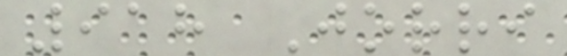918 Jorri
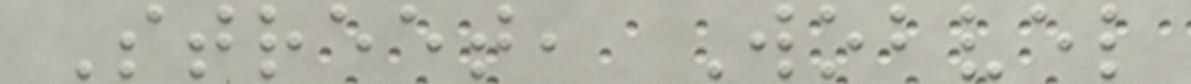Street, Wobvel
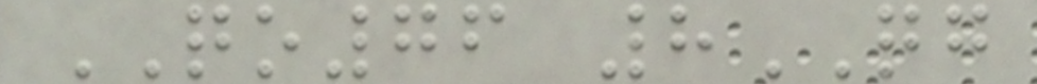QO76 8QG
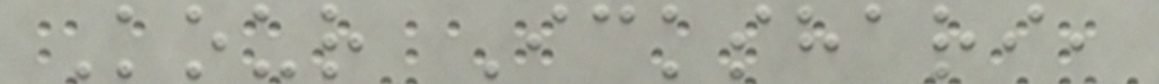Kour Ickshari,
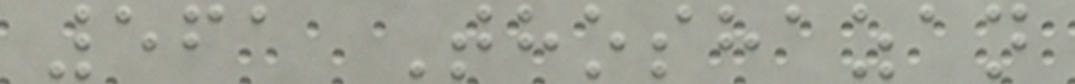561 Thoshazan
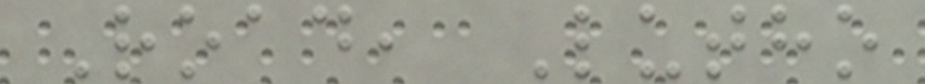Road, Lutho
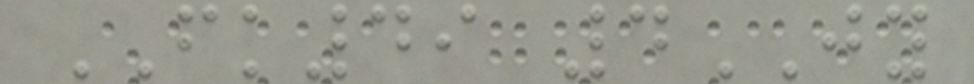FK49 4JY
